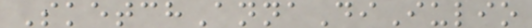SketchAnnaDiIulio
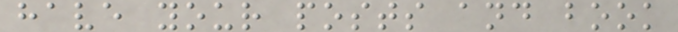have your posts and book
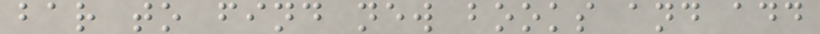bar to find new books and add
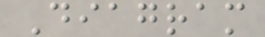Diagram
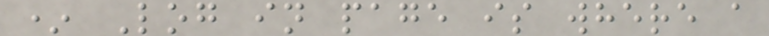* Log in page is where a
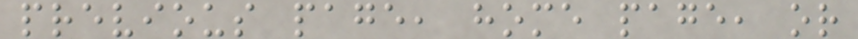previous page, home page, or
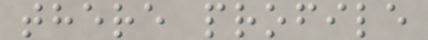there profile
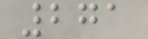271
